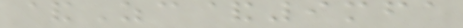&Zc&9mfa
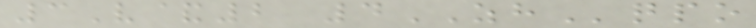3V&2 4ZHqpo
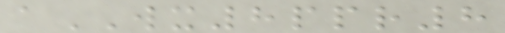aWX8ppr8
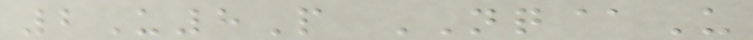2U8P NQ@U
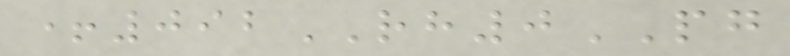+092RH0PG
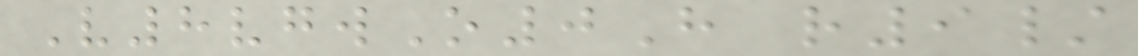V8vgwO0H r9/
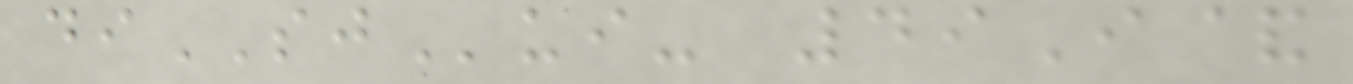diSJui- 49I&
